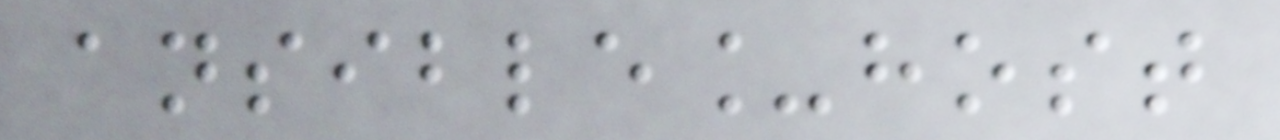ansible_host
